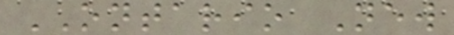ONTARIO New
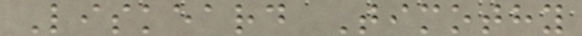Liskeard Timothy
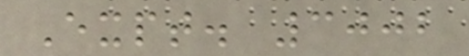Expt. 3002
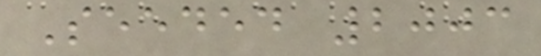Seeded 2003
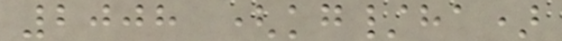2008 (kg/ha)
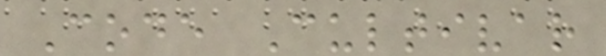Code Cultivar
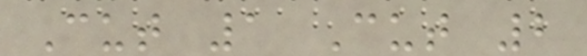Cut 1 Cut 2
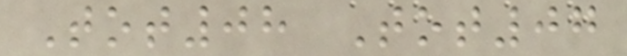Tot08 Tot07
